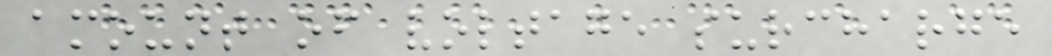amount of voltage surcharge
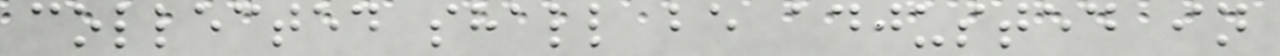collected shall be adjusted in
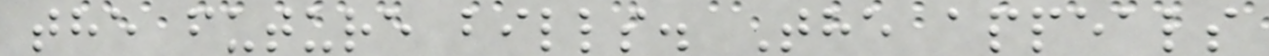the future bills. The appeals
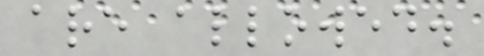are allowed.
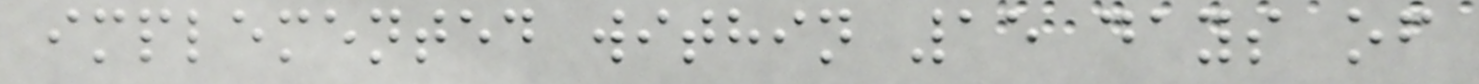implemented within 15 days of
